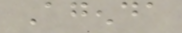Agenda
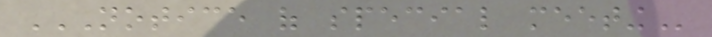NOTICE OF SPECIAL MEETING
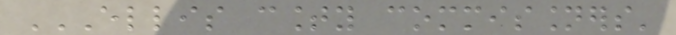ELLIS COUNTY COMMISSIONERS'
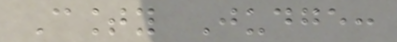County Judge:
